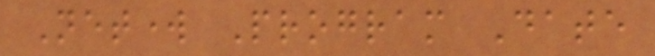Network Program Date
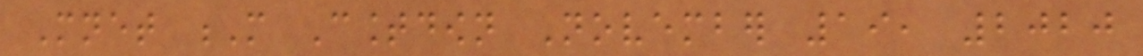Mnet M Countdown November 19, 2020
